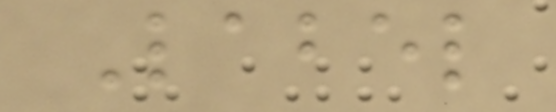Label
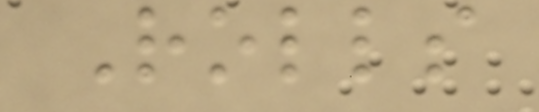Rolls
